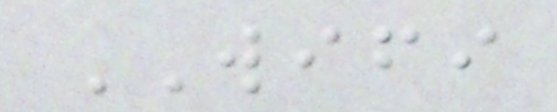WIFI
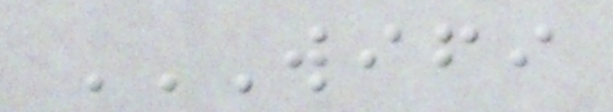WIFI
